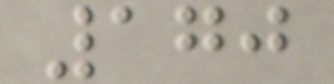170
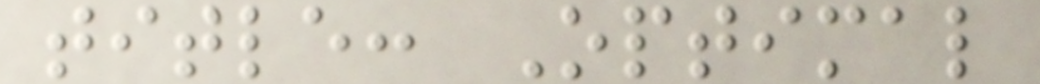title: Optimal
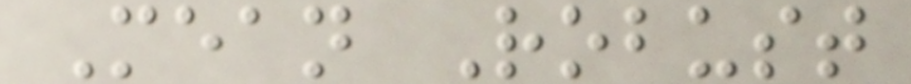Mean Robust
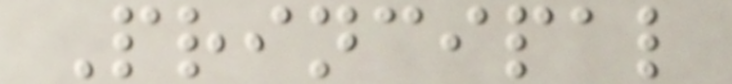Principal
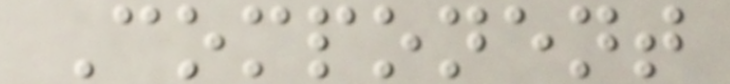Component
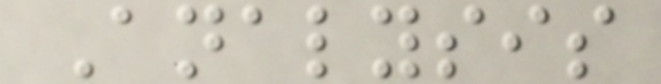Analysis
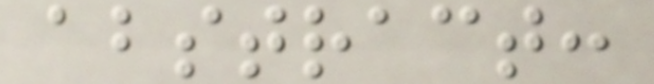abstract:
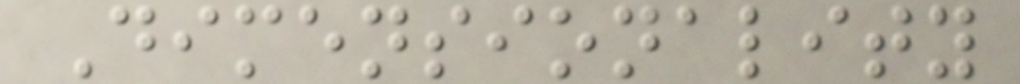Dimensionality
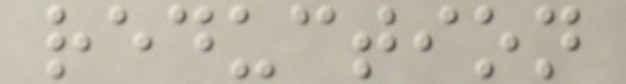reduction
